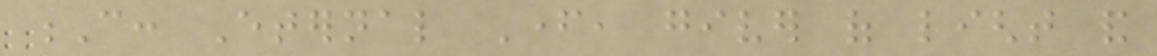C: Eternal Father, giver of light and
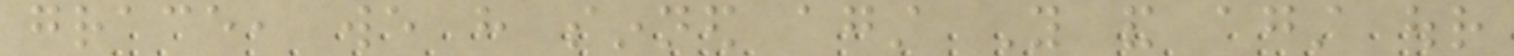grace, we have sinned against You and against our
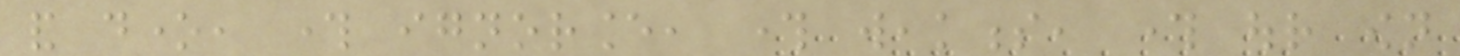and done, through ignorance, through weakness, through our own
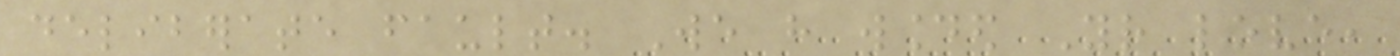deliberate fault. We have wounded Your love,
